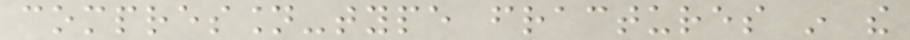compression-type fractures in the
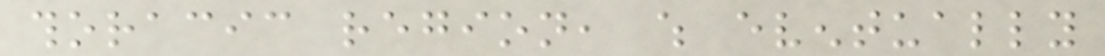thoracic region, which eventually
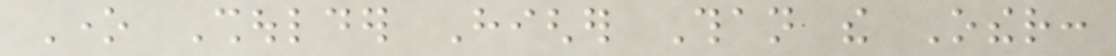One Shoulder Higher Than the Other:
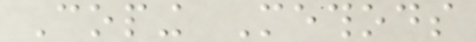Coping Methods
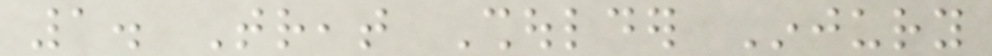1. Treat Shoulder Injury
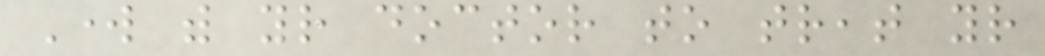Work with your doctor to treat your
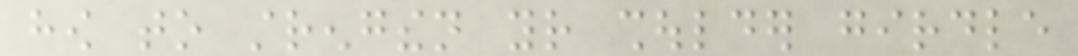how to strengthen your shoulder girdle
